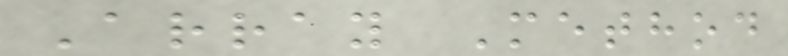Array Method
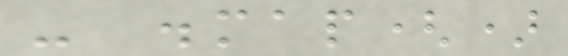- .map()
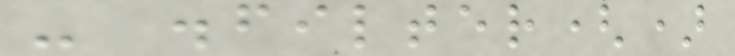- .filter()
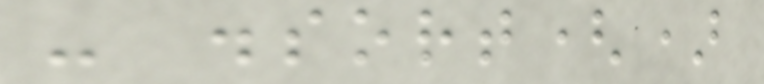- .sort()
